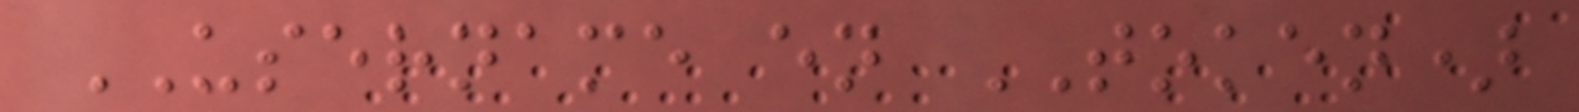USERNAME en TOKEN)
